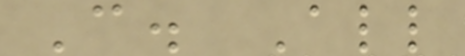C. All
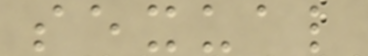sexual
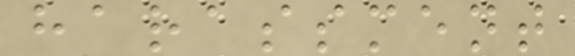harassment
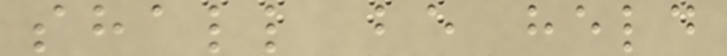shall be held
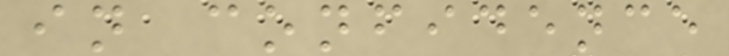in confidence
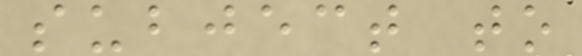subject to
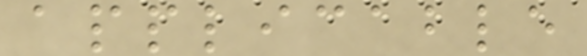applicable
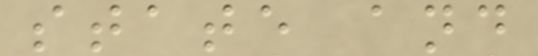state and
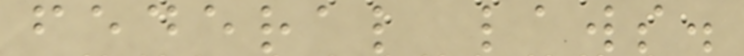federal laws.
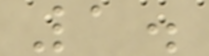1.
